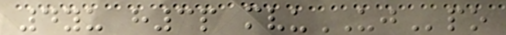4yu h3p mvuUJpo
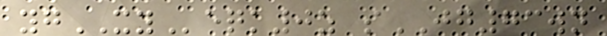ygXYeqk0z sJG73wn
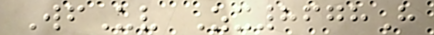WfUv Zx8678H
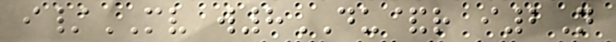i/MV w8DU&r i2N
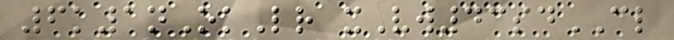6k1nOkLr xVw43sdCL
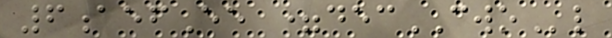6aefEe =decCWOl
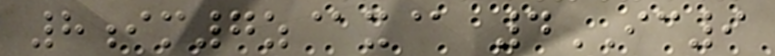8im7z@x@ 4IC9
